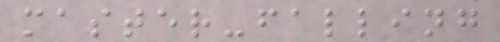master-falling
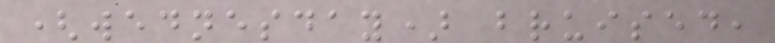(wednesday) bruised,
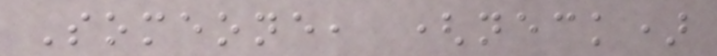Someone, (neck)
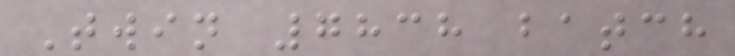Twin 7838 batch
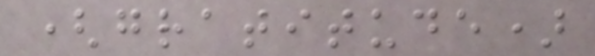(gratitude)
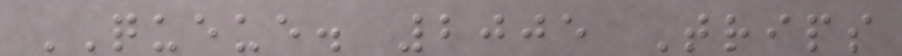QUEUE. 2005 Trips
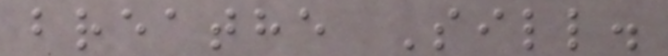breathe Sill.
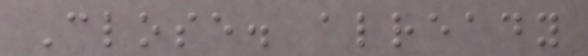Close. already
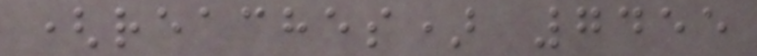(reaches) 7455
